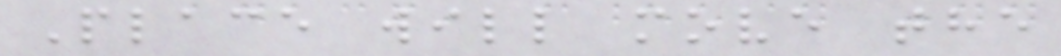Place will move the
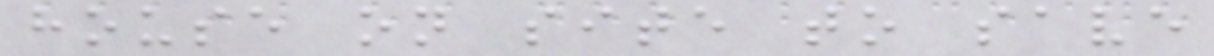house on site to save
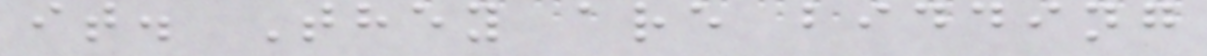it. They are bidding
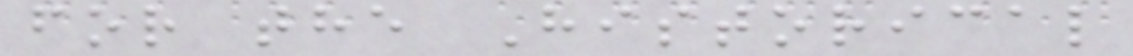for the Historical
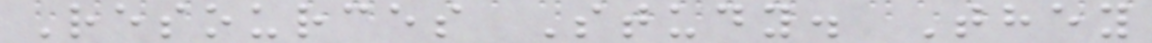Resources Study. They
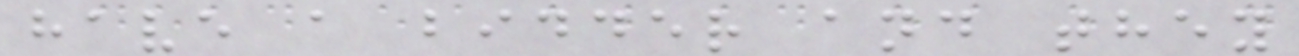have a bidder and they
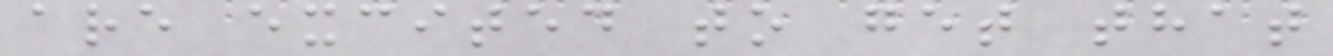are excited to get that
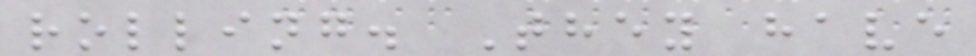rolling. They have
